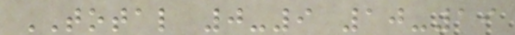TOTAL 0-9 10-19
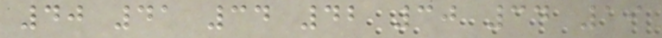40 41 34 42 30 34 19
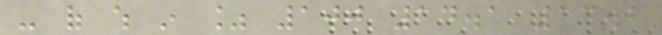- of which in % 100 14.1 13.2
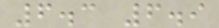6.3 6.9
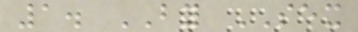1. BY SEX
